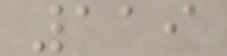119
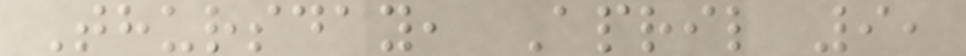Thursday, April 9,
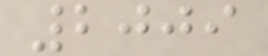2009
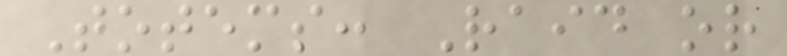Totems: Raid or
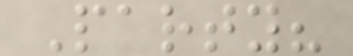Party?
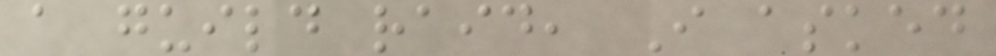a guild raid, I asked
